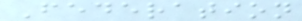Federation
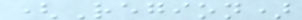(Region)
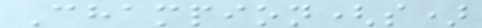Champion(s)
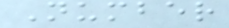Number
